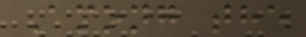Among the
